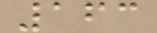163
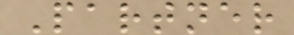Partner
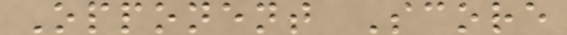Opponent Score
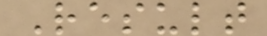Result
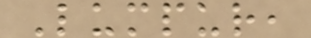Lumpur,
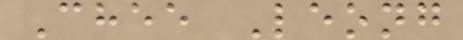Chee Leong
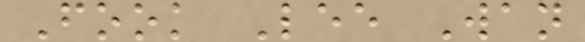Fook Lee Wan
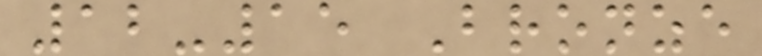12-15 Bronze
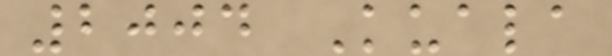2004 Kuala
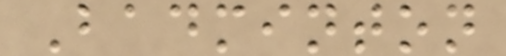Badminton
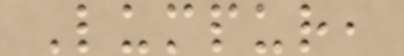Lumpur,
